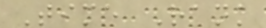Time Rank
